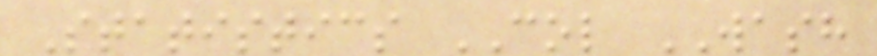Statistics COL WASH
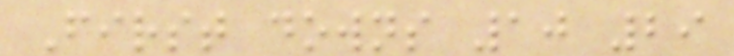First downs 10 29
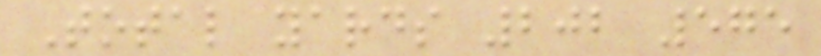Total yards 202 575
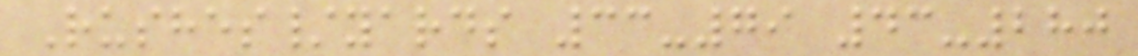Rushes/yards 33-79 43-280
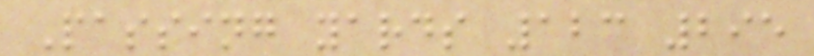Passing yards 123 295
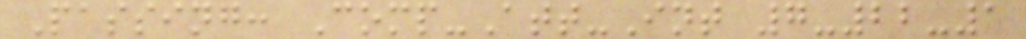Passing: Comp-Att-Int 7-22-1
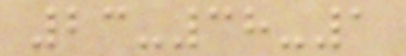23-38-1
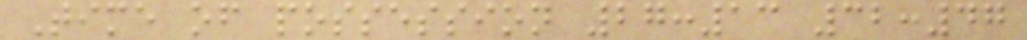Time of possession 27:13 32:47
